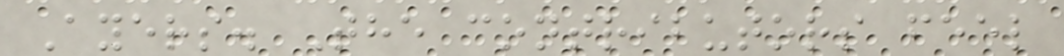Ayers. The contributors feel
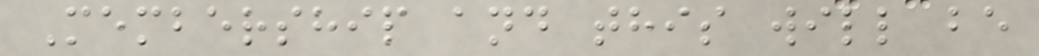Membership and this will be
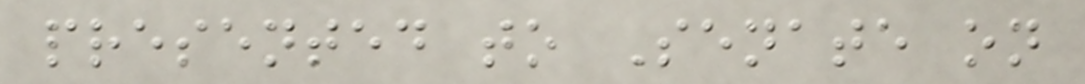presented to Senate on
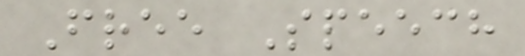Free Speech
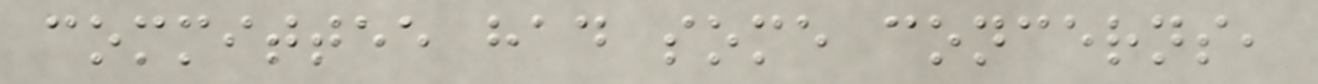committee had some concerns,
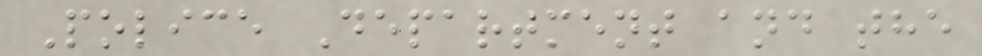Police Department and the
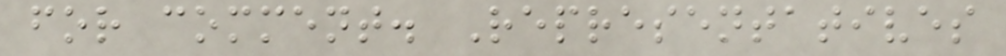for comment. Representatives
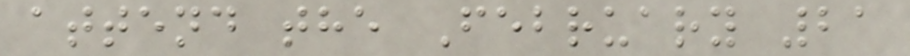attend the February 21
